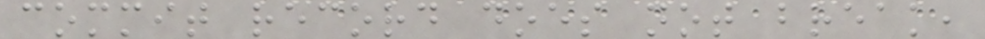commit record does not break,
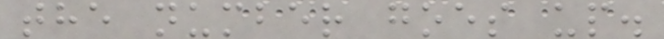the number goes up.
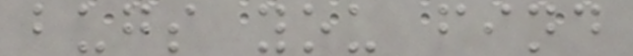bugs you find
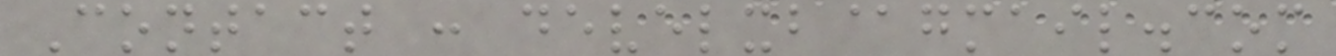Contact : develxb@gmail.com
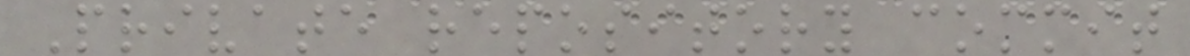Private repository commit
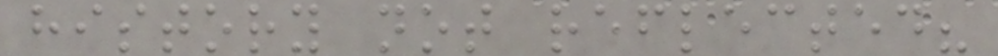history not reflected?
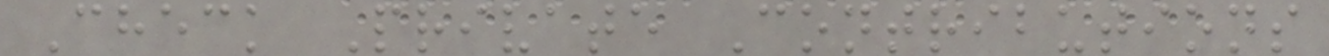Check Private Contributions
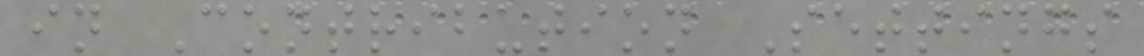in Contribution Settings
